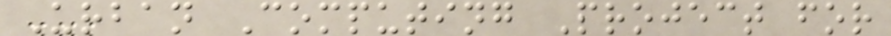Urban Computing Project for
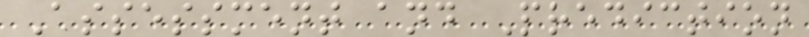Assessment and Prediction
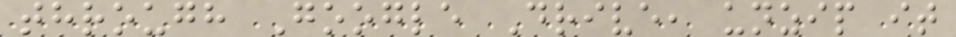through Google Drive, unzip it
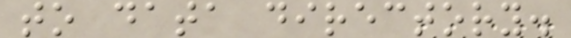to data directory.
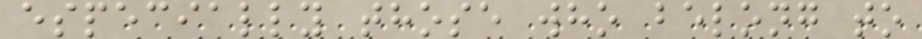especially those who belong to
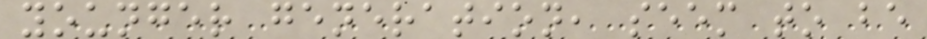younger generation, seem to be
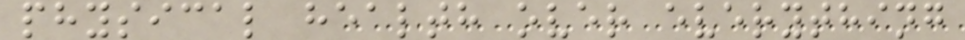physical health over everything
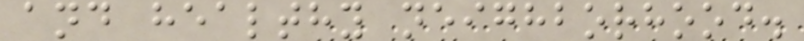and healthy neighborhood.
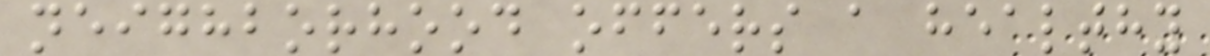neighborhood offers a healthy
